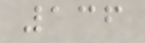136
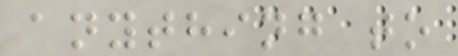anything to
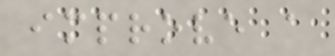improve a
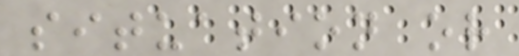situation or
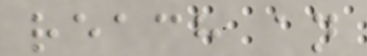reach an
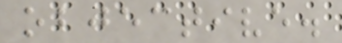objective.
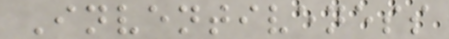Inventiveness
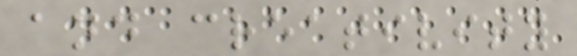and creativity
